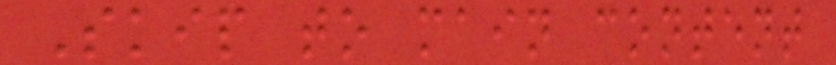Skip to main content
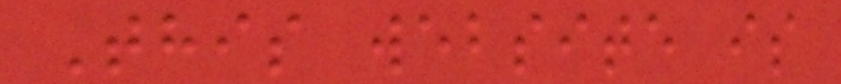This website is
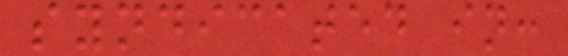syndicated in:
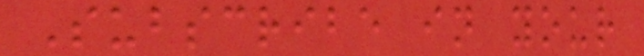Subscribe in your
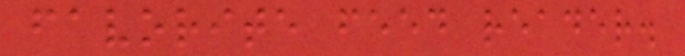favorite feed reader.
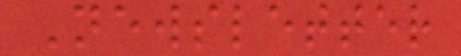Newsletter
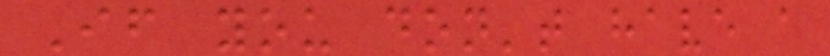If you don't have a
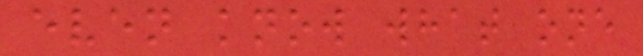even know what one
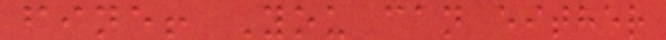fine! You can either
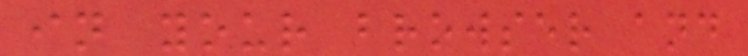in your browser and
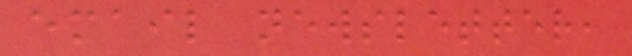email newsletter,
